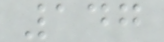147
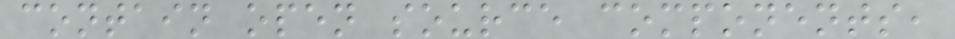contain open source components,
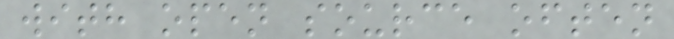with open source often
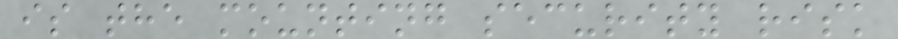is the mounting security risk
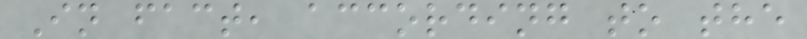In fact, according to the
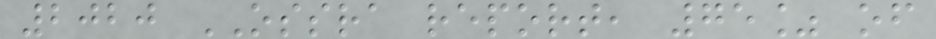2020 OSSRA report, 75% of
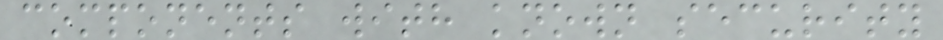components with known security
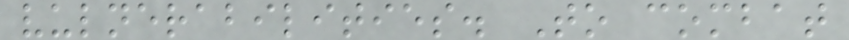vulnerabilities. To combat
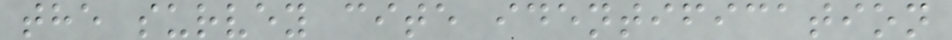the survey cite identification
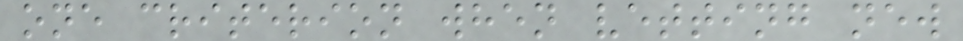one criterion when vetting new
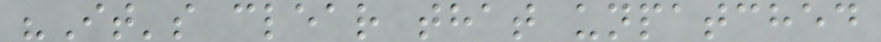"It's clear that unpatched
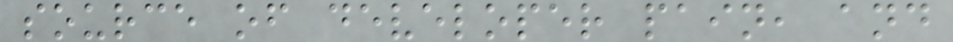source of developer pain, and
